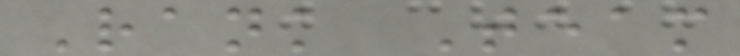Rank Team
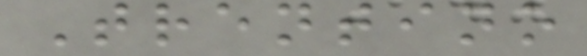Trentino
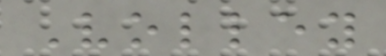Volley
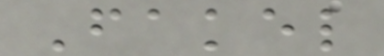Fakel
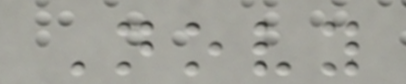Novy
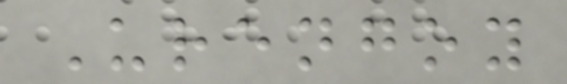Urengoy
